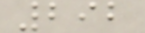292
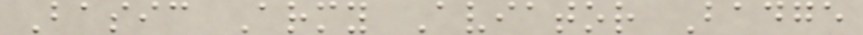Basic Army Aviator Badge
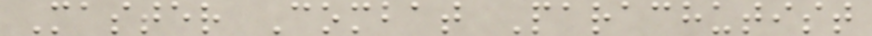Master Combat Parachutist
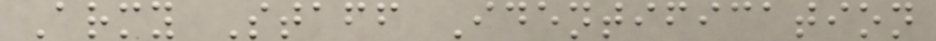Army Staff Identification
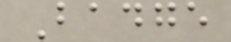Badge
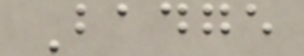Badge
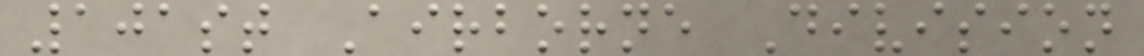101st Airborne Division
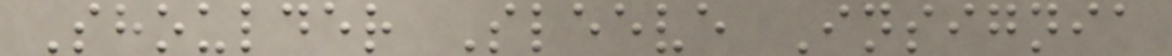Shoulder Sleeve Insignia
